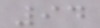94
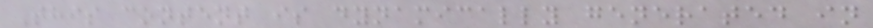This content is dynamically generated in
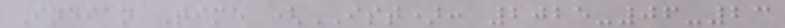Indian Time (IST): 2025-06-23
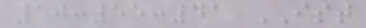10:55:41 IST
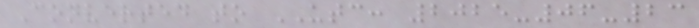Converted to UTC: 2025-06-23
